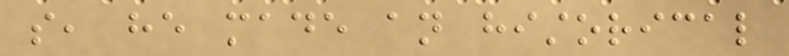so, he made an historical
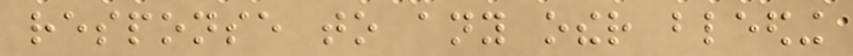response to any other bleeding
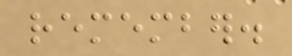remember.
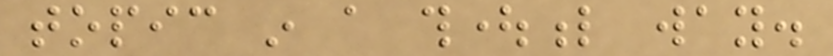topic in a thoughtful way.
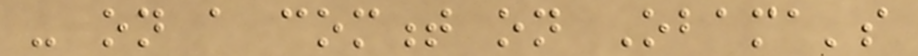- on a comment on Obama's
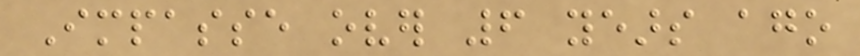Impasse over 6 years ago
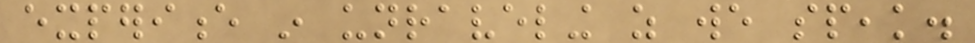experience in unraveling as we speak.
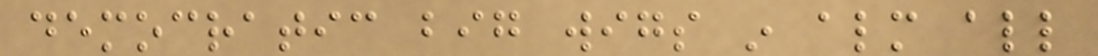democratic big wigs in almost all
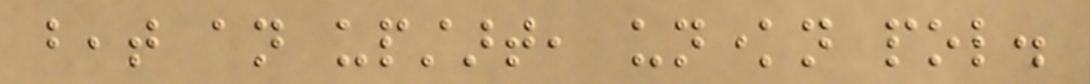beat an upstart, unknown pol.
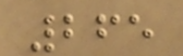265
